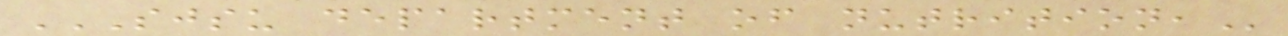SJSU DEPARTMENT OF NUTRITION,
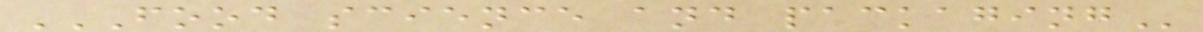FOOD SCIENCE AND PACKAGING
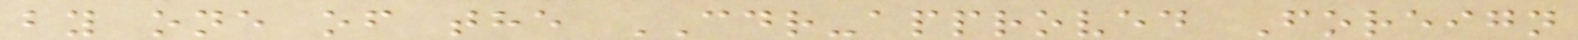by one of the CDR-approved Foreign
